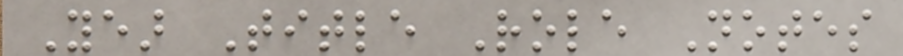Year Title Role Notes
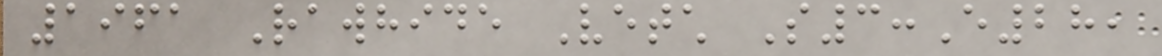1961 Rawhide Vetch S3:E28,
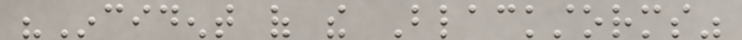"Incident of the Blackstorms"
